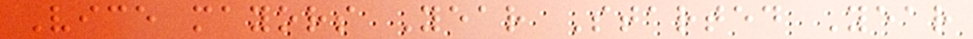Vice mayors Year Started Year
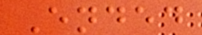Ended
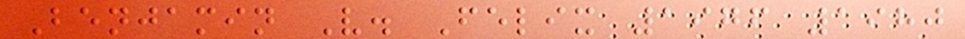Benjamin V. Felix 1976 1980
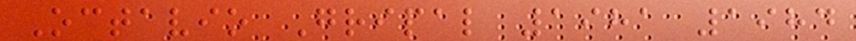Octavio Gripal 1981 1984
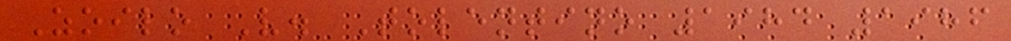Zoilo V. Tolentino 1984 1986
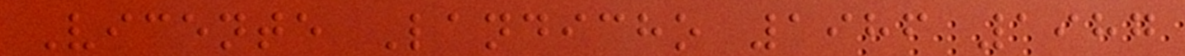Vicente Landicho 1986 1987
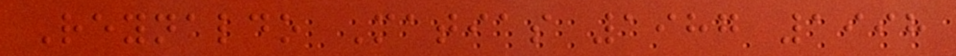Reynaldo Matias 1987 1998
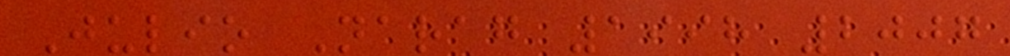Julio Narag 1998 2007
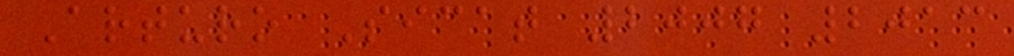Arturo Sicat 2007 2013
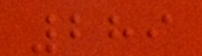289
